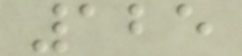125
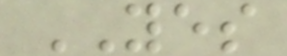YES
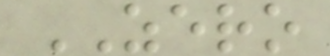ZERO
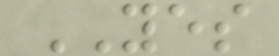YES
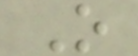O
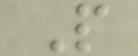P
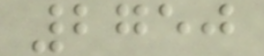2750
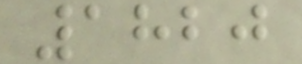1820
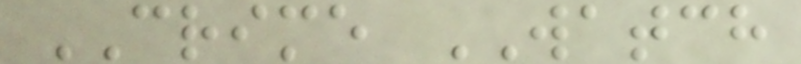CRIME WATCH
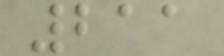211
